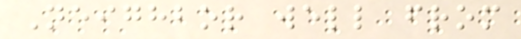Neighbor well from
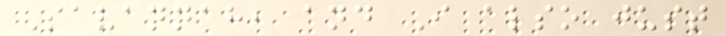Savannah, and I also just
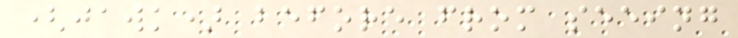(jawk) before from seeing
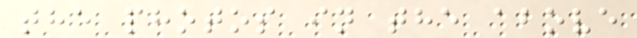the photos in the above
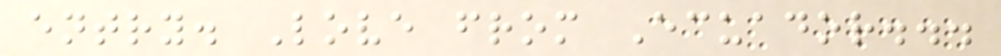entry. Love from Ecuador...
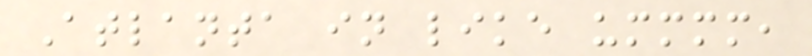Atlanta in like ummmm,
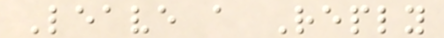Leave a Reply
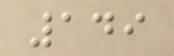149
